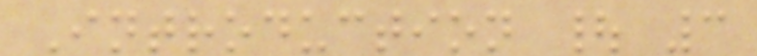Introduction | 3
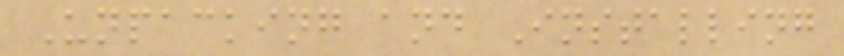Unpacking and Installing
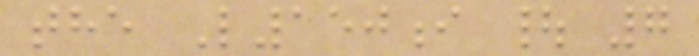the L150i | 7
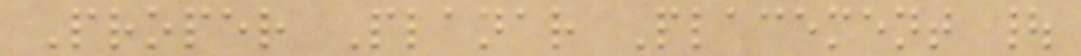Proper Planar Placement |
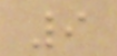9
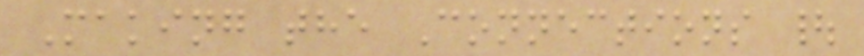Making the Connections |
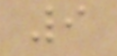9
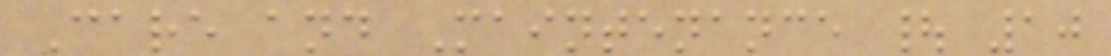Care and Maintenance | 10
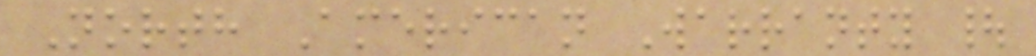North American Warranty |
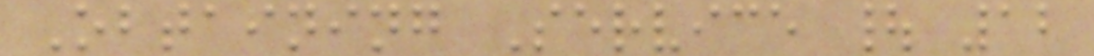Obtaining Service | 12
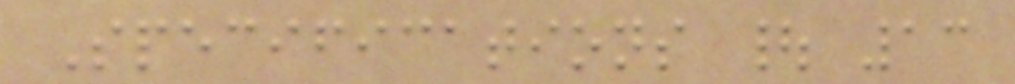Specifications | 13
